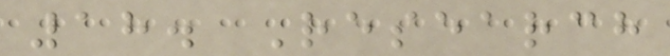18. Research
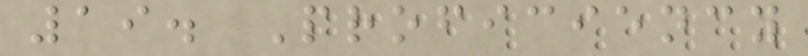19. Proficiency
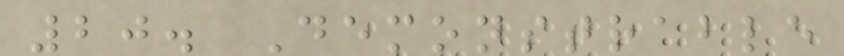20. Demonstrable
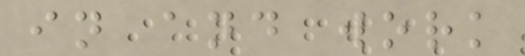in and work
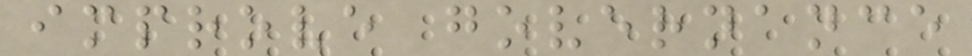improve governance
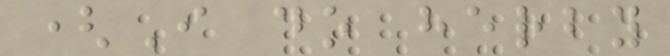(I do herby
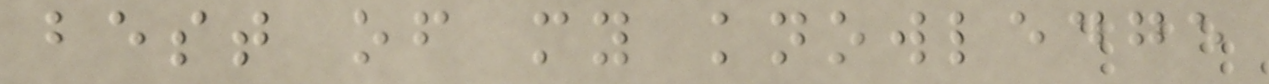best of my knowledge
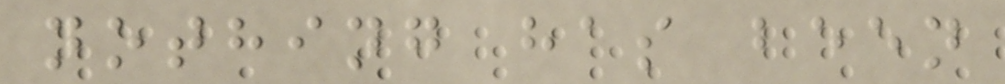nothing has been
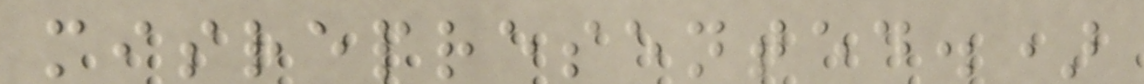misrepresented.)
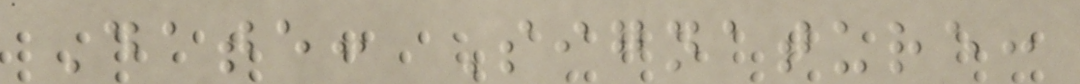Date: Signature:
